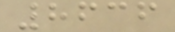8636
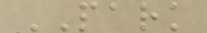PARK
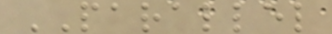PARALLEL
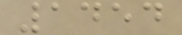1454
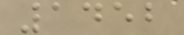1452
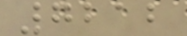7212
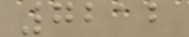7212
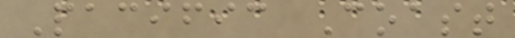Pacific Coast
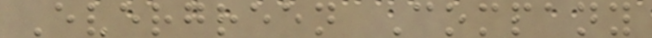Evergreen Company
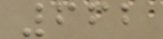662
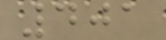401
